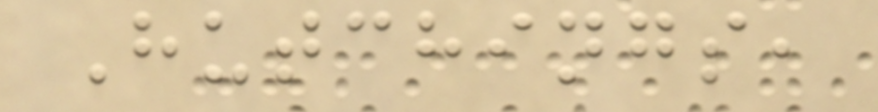Hutchings,
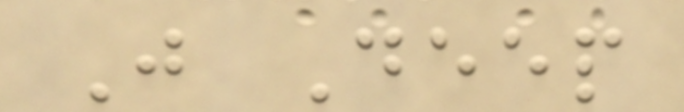J Deep
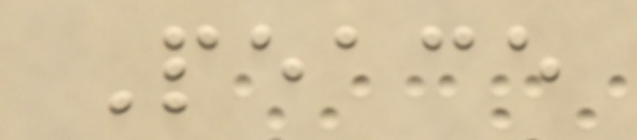Peace
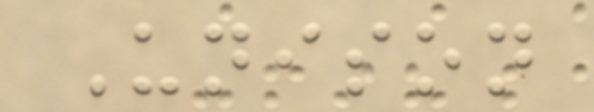Unison
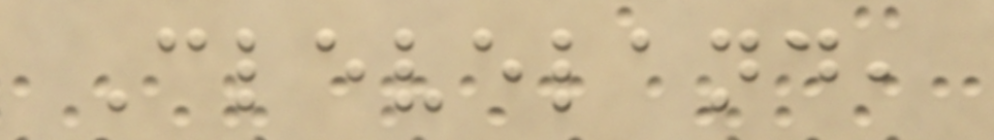Cleveland,
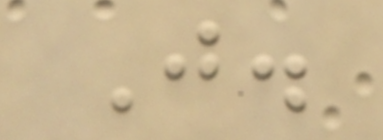J.
